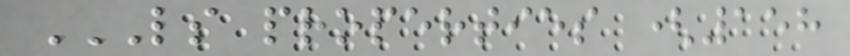LS PROPERTIES (158
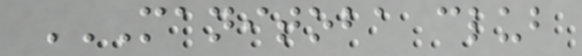MANITOBA CLUB
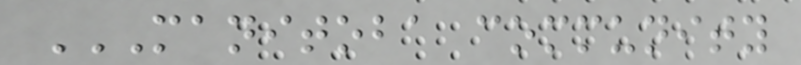MANITOBA COMMUNITY
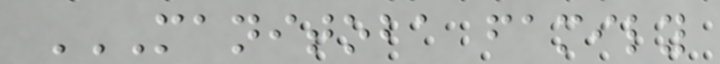MANITOBA FAMILY
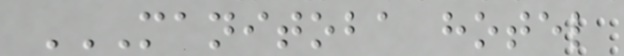MANITOBA HOTEL
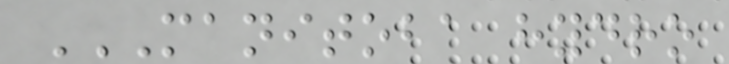MANITOBA HYDRO
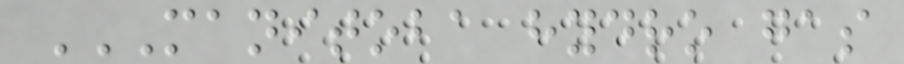MANITOBA HYDRO GAS
